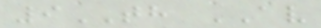9TH AV
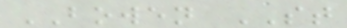BOWEN ST
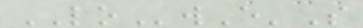LOwE'S
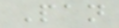Pan
